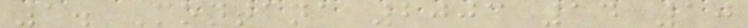1. Montana 2003 14 10
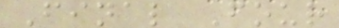Final Four
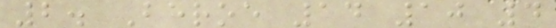2. Beroe 14 10 4
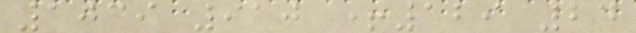1039 910 +129 24
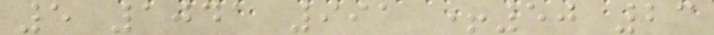5 1041 991 +50 23
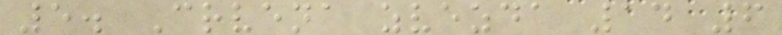5. Crvena zvezda 14 6
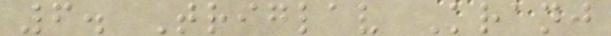6. Triglav Kranj
